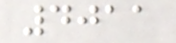4011
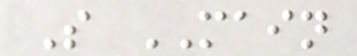S MAIN
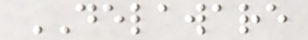DELAWARE
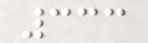333
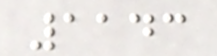1143
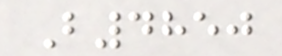B4850
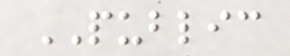PUBLIC
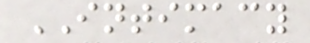INTIMACY
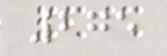275
